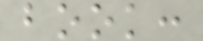book:
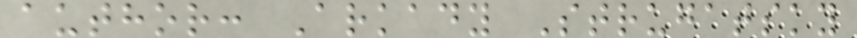author: Arkady Strugatsky
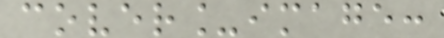cover_image:
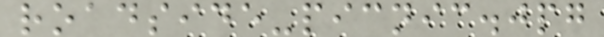roadside-picnic.jpg
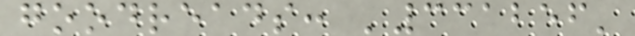goodreads: '331256'
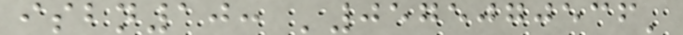isbn10: '0575070536'
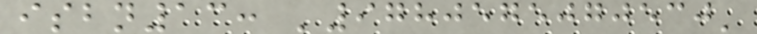isbn13: '9780575070530'
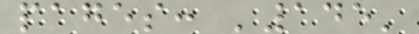pages: '145'
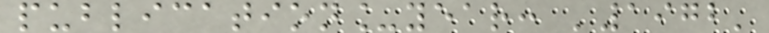publication_year: '1972'
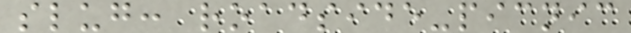slug: roadside-picnic
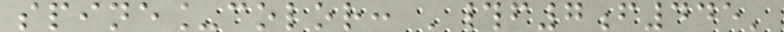spine_color: '#f7f445'
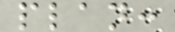plan:
